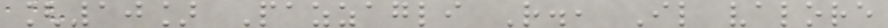[10] Pazzagli R., Il valore
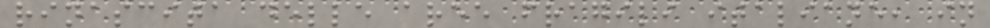rinascita delle aree fragili italiane, in
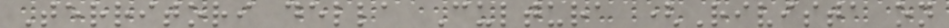Territori della Cultura (Rivista on
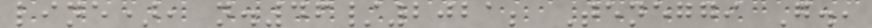line), n.46/2021; Teneggi G.,
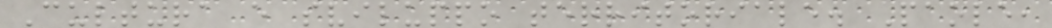Cultura e sviluppo territoriale. Paole,
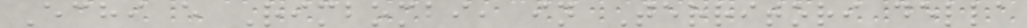Echi e Rimbombi, in Territori della
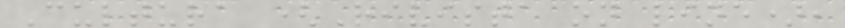Cultura (Rivista on line),
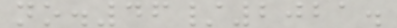no.46/2021.
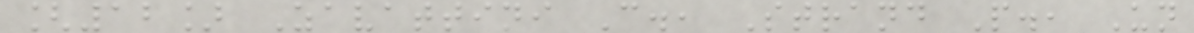[12] Zavattini C., Strand P., Un
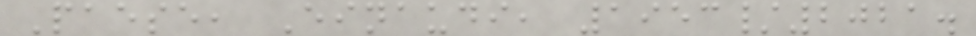Paese, Einaudi, 1953/2021.
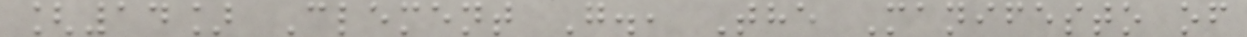[14] Clement G., The Manifesto of
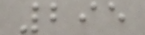295
